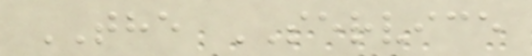THE SERVICE
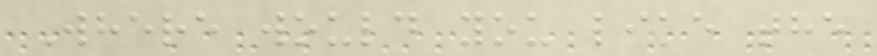Where would you like the
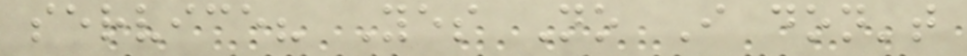service? Yes No I don't
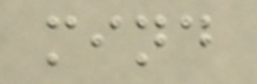mind
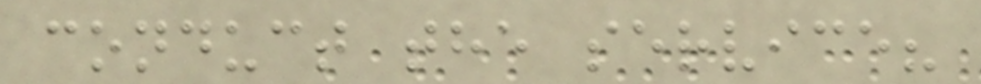conduct the service?
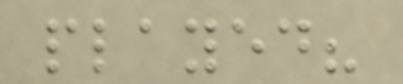played?
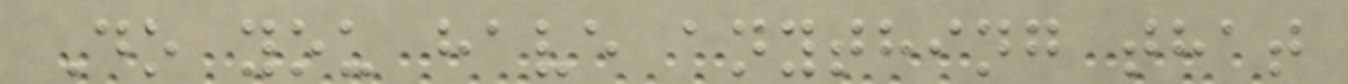Do you have anything that
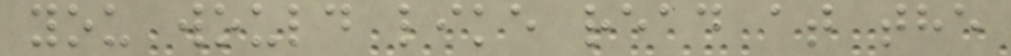you would like read at the
